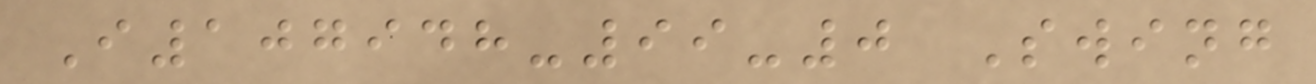I107948-99-0 Swing
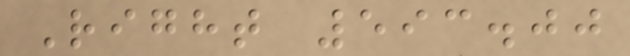Right 593.00
